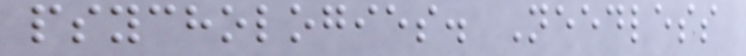psychologies. Needless
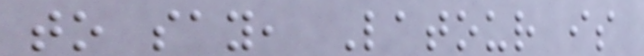to say, Latour is
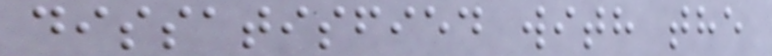dissatisfied with the
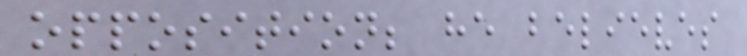opposition; he believes
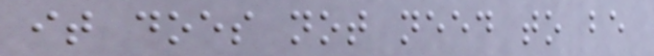it does not need to be
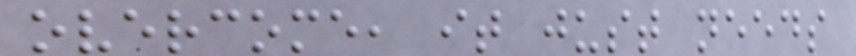overcome, it just needs
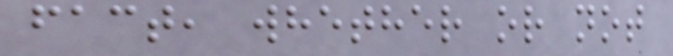fact, whether or not
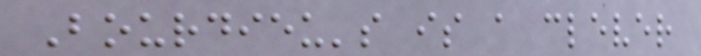Bourdieu's is a clever
